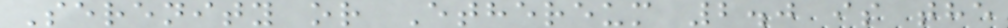Serenity or Ethereum 2.0 is the
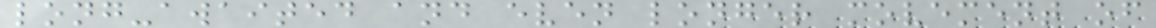long-awaited and even longer movement of
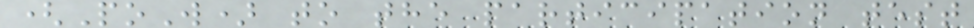(PoW) to the participation test
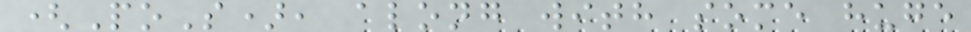(PoS), along with some huge
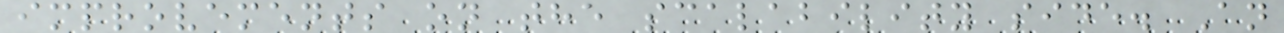improvements on the scalability side. An
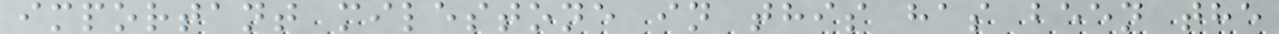important milestone in this has been the
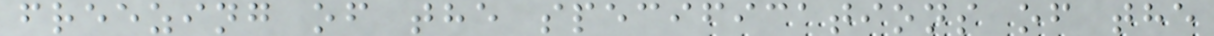freezing of the specifications of the
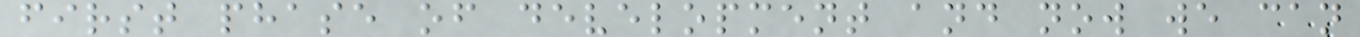first phase of development and now we can
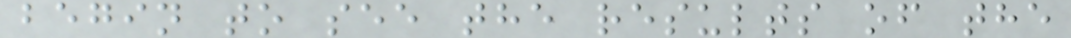begin to see the results of the
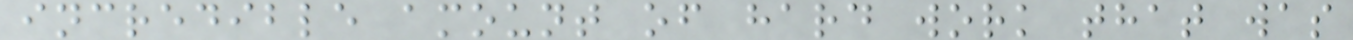incredible amount of hard work that was
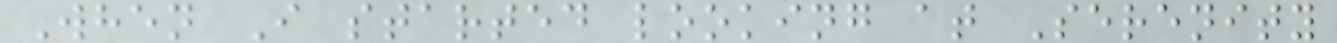When I started looking at Serenity
